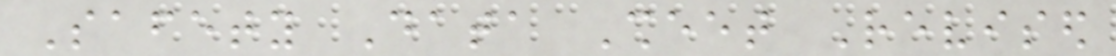Safety Data Sheet Revised
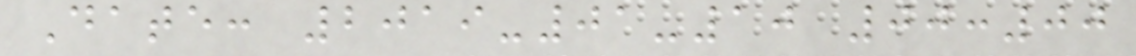Date: 2019-01-10 00:00
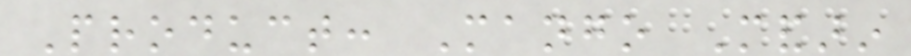Product: Mango Mandarin
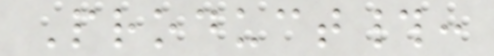Product#:
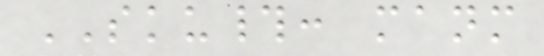SKU#: manm
